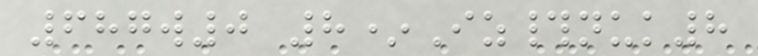687w0 8*Iz#nuk8
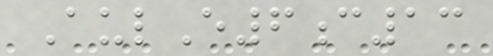AulE6c13
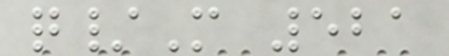q/M 521
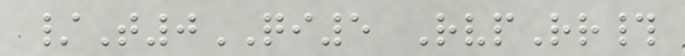/T0QI5 RvpRr#
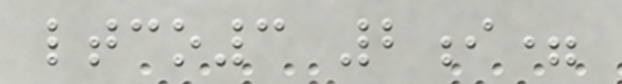ltco3 2i=
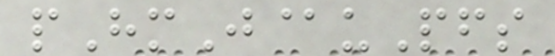pHmJ@uPfs
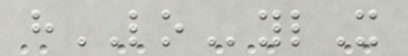hLOylX
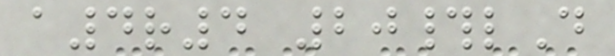a4r4 20#lD
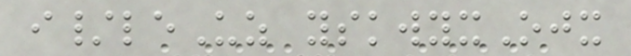i/leUz yskwyxOjx
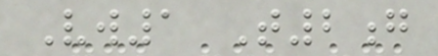Vw1 T2g
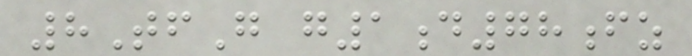8TfG g1d78fz
